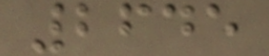2645
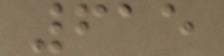615
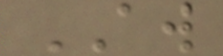AW
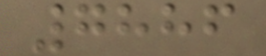7886
